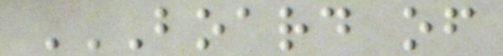BOARD OF
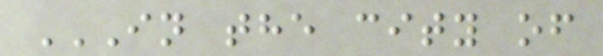IN THE CITY OF
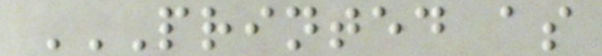PRINTED AS
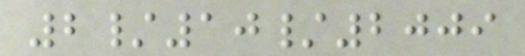2/10/2009
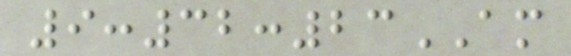9:32:23AM
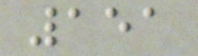151
